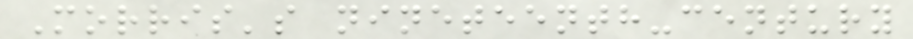Morris's nineteenth-century
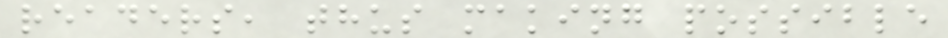readers, thus making possible
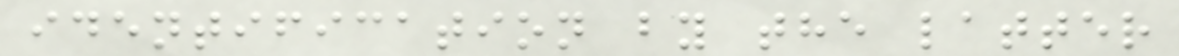identification by the latter
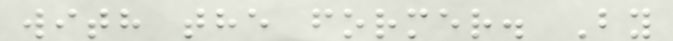with the former. By
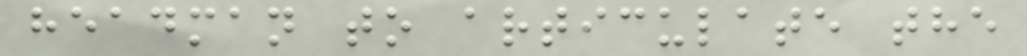headman to articulate the
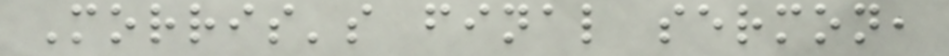Morris's final sermon,
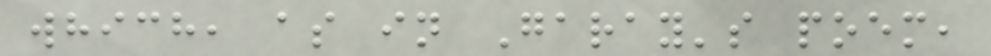which, as in Garay's poem,
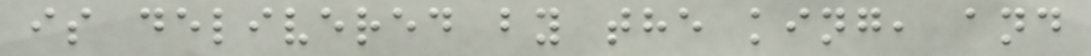is delivered by the king, and
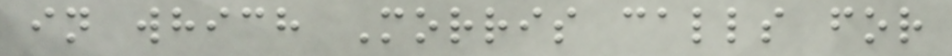in which Morris calls for
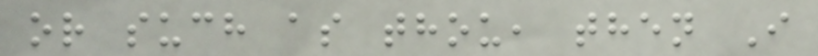or such as thou, then I
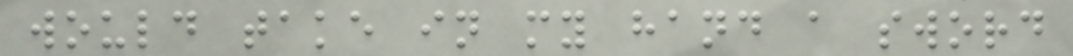would take in my hand a sword
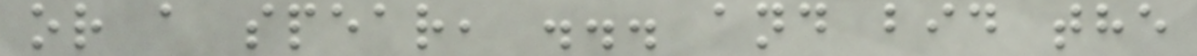or a spear, ... and bid the
